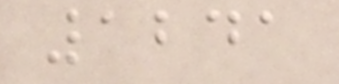1241
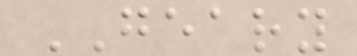GEARY
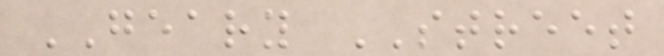GEARY STREET
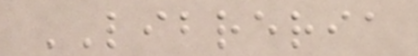LIBRERIA
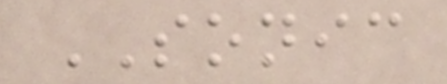SONIC
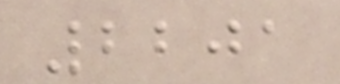2201
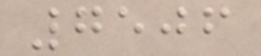7506
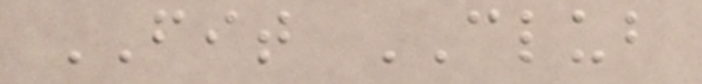FIT CLUB
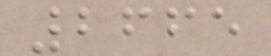2665
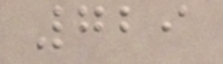729
